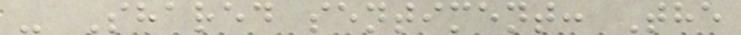- Shared sentiment: The
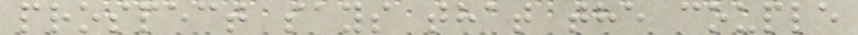prospect says that the couple
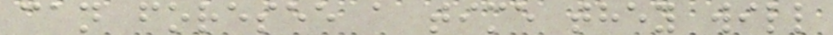can foresee a time they will
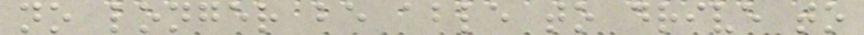no longer be able to drive to
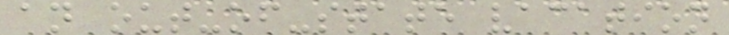an out-of-state vacation
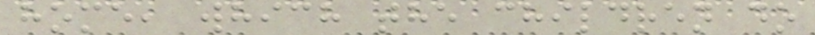home, which the children do
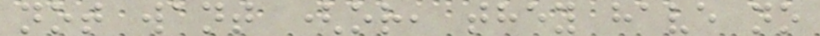not want (or, they have no
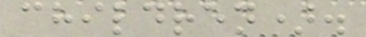children).
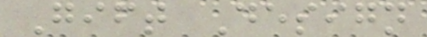Gift Design
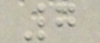7
